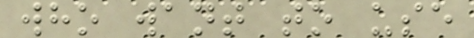who want to use
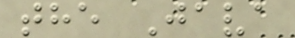the Java
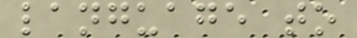language to
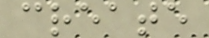create
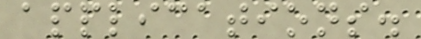applications.
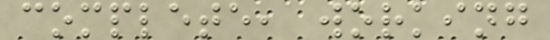complete, working
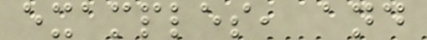examples, and
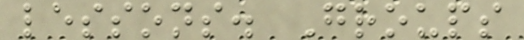lessons. Groups
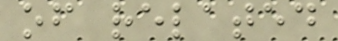of related
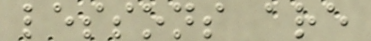lessons are
